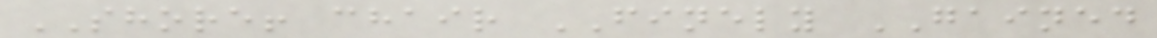SHORE! chair FINELY GAINED
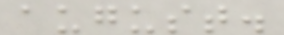august.
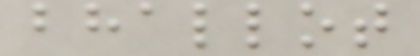bhallot
